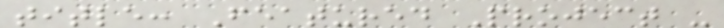title: Featured Project -
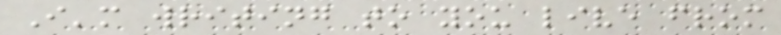I'm writing to you live from
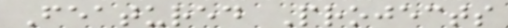Featured Projects
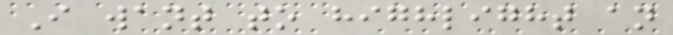I want to highlight an
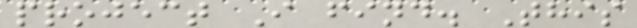project I find. This
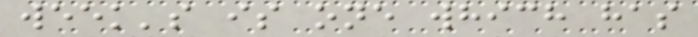week's is one which has
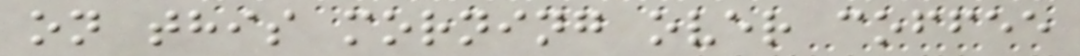on this morning over coffee
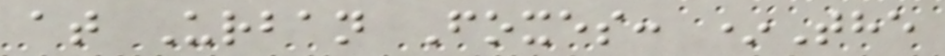at Urban Foxes: *The
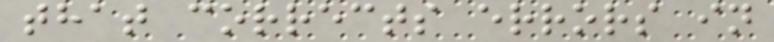that corrects errors in
